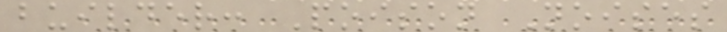builder: Poison Noises
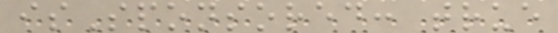isSponsored: true
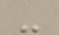-
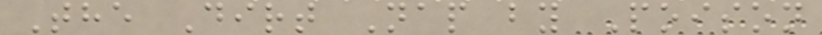The Dirt Nap by Poison
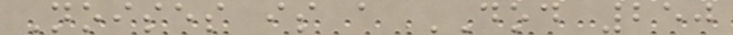Noises is a DOD 250
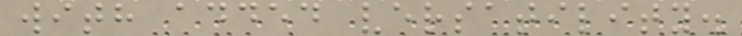with added versatility.
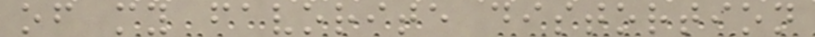of my favorite distortion
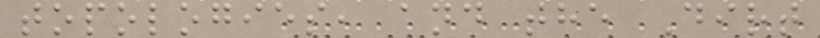topologies, and the Dirt
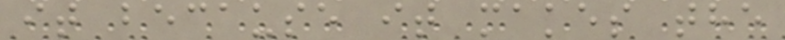it because it makes the
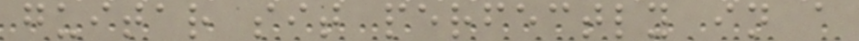guitar sit perfectly in a
